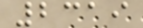2319
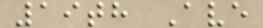19th Ave
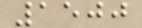1500
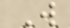W
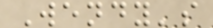Wendy's
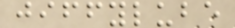jiffylube
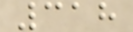318
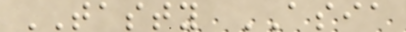TASTY ASIA
